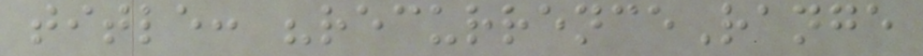title: "recurrenceRange
